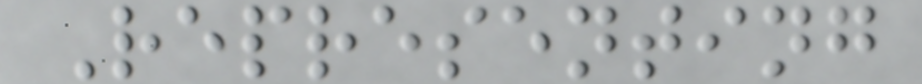Representing
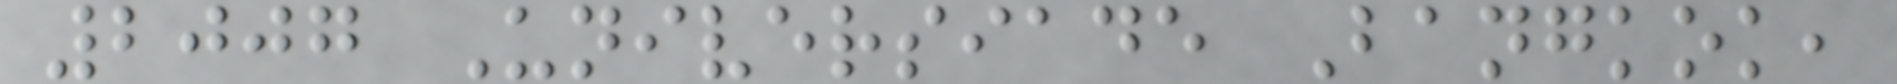2007 Universiade Bangkok,
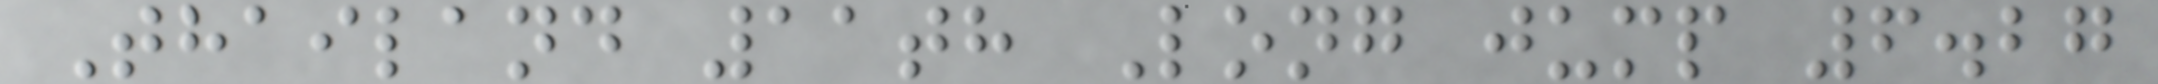Thailand 11th Long jump 6.27
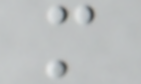m
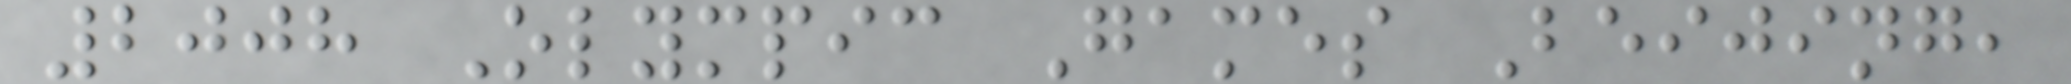2008 Olympic Games Beijing,
